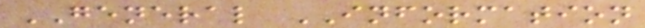GENERAL INFORMATION
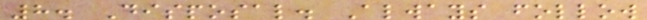8. Disposal. Always follow
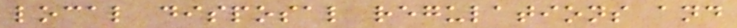local disposal regulations and
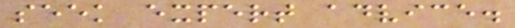seek expert advice.
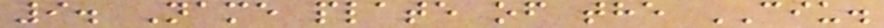9. Name plate of the CIU.
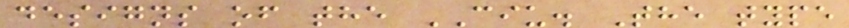designs of the CIU. The type
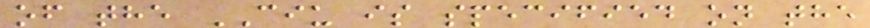of the CIU is specified on the
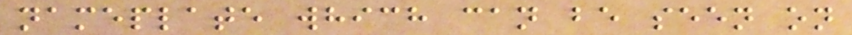nameplate which can be seen on
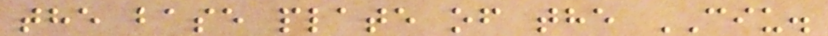the base plate of the CIU.
